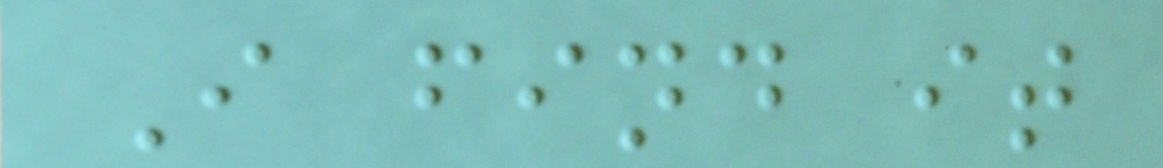I find it
